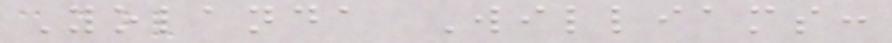Yolanda Williams:
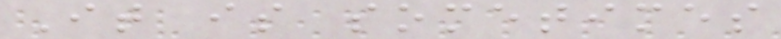It is sometimes
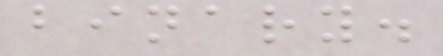binary.
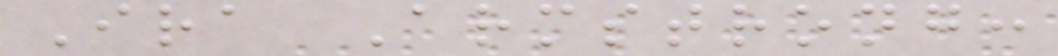Ira Armstrong:
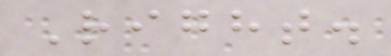Right.
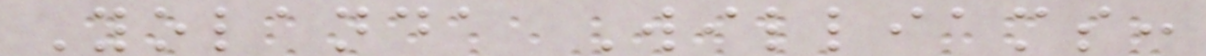Yolanda Williams:
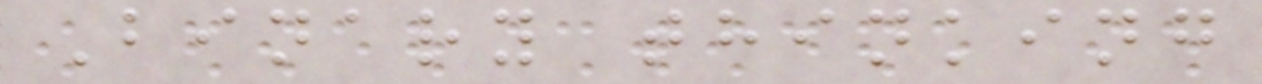Binary thinking
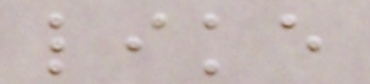like
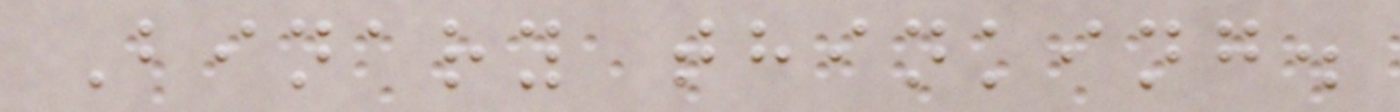Binary thinking.
